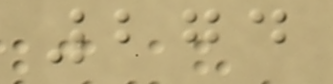274
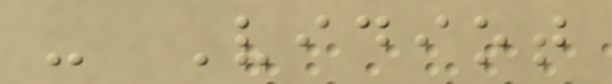- Vidiot
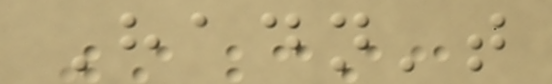Hadn't
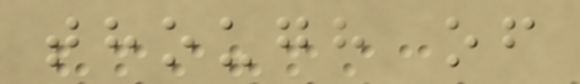though of
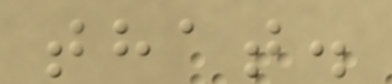that.
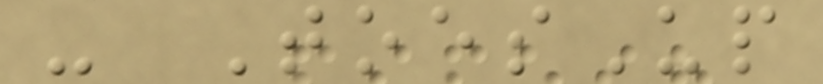- ToesUp
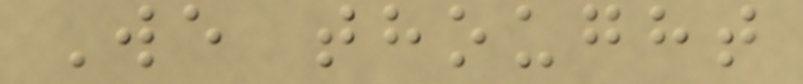We thought
